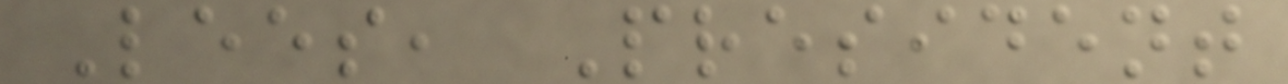Lees, President
